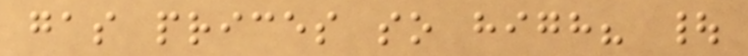gas prices so high? |
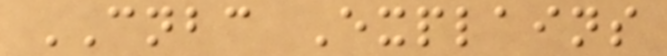CNBC Explains
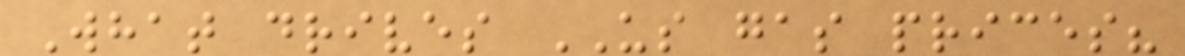What drives US gas prices?
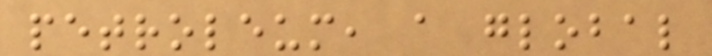petroleum, a global
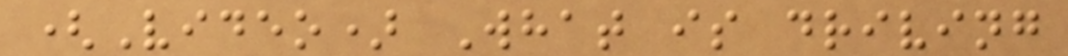(Video) What is driving
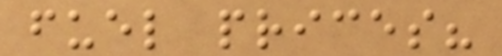fuel prices?
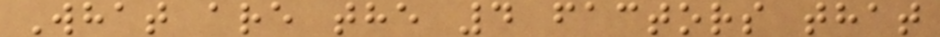What are the 4 factors that
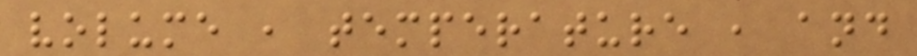volume , temperature , and
